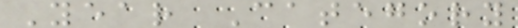Year Category
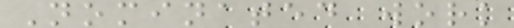Nominated work
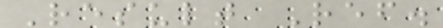Result Ref.
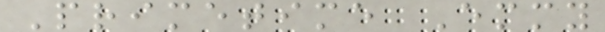Primetime Emmy
